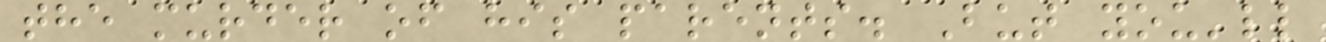the murder of his parents. But you'll
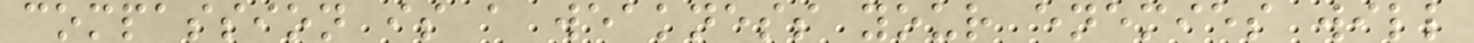compassion is a weakness your enemies will
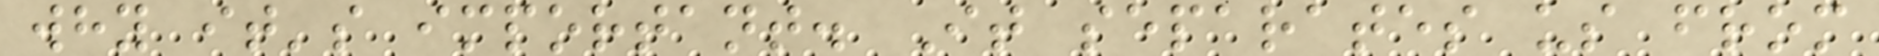why it's important. It separates us from
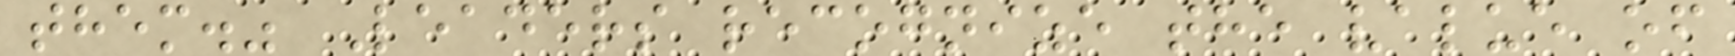them." Leaders recognize the value of
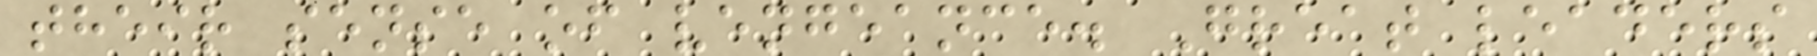their sense of vengeance. Great leaders
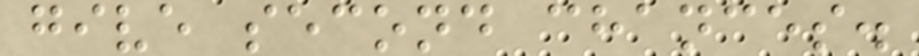give second chances.
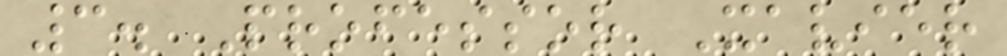3. Professor Xavier
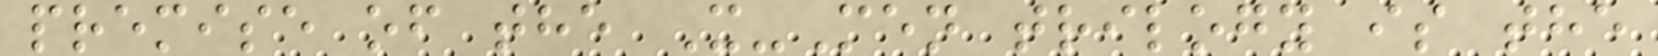premise of the X-Men trilogy is the
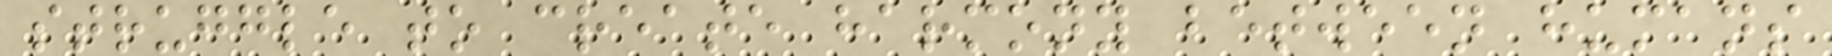struggle to create harmony between humans
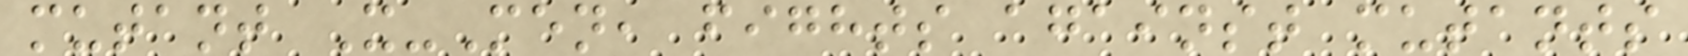mutant X-Men, fights against mutants
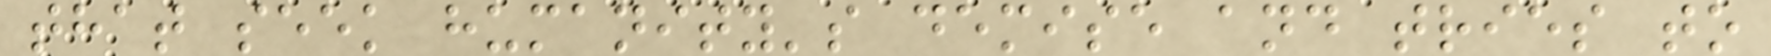that seek humanity's demise and tries to
